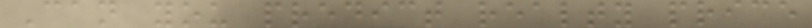Can you predict realty price
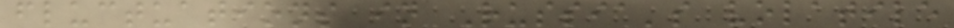fluctuations in Russia's volatile
